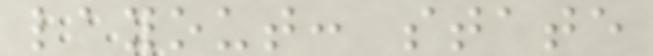layout: state
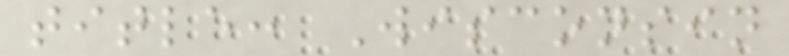title: Wisconsin
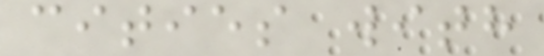cities with
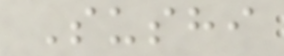Sushi
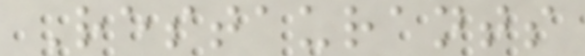Restaurants
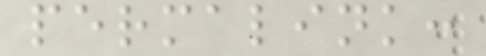permalink:
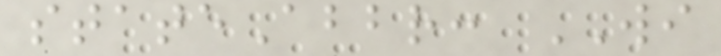stateAbbr: WI
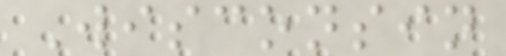Wisconsin
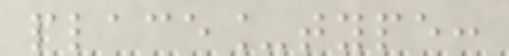place_type:
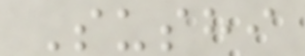Sushi
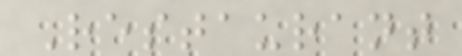Restaurant
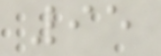95
